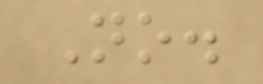No.
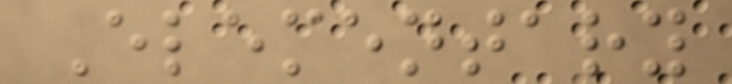Elementary
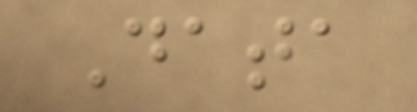Data
